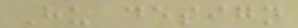Hu design
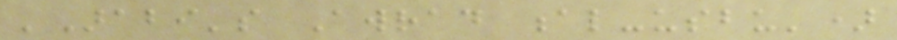'Arabi's Awrad al-usbu')
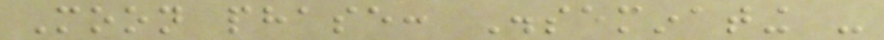Moon phase: Disseminating -
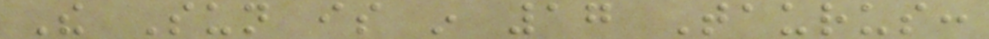The Sun is in 17 Taurus:
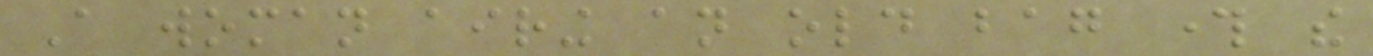A woman airing an old bag through the
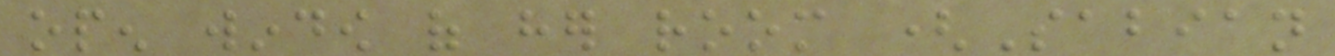open window of her room (Sabian
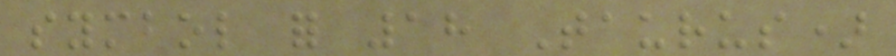symbol for 18 Taurus)
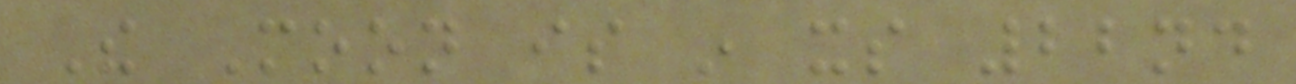The Moon is in its 22nd
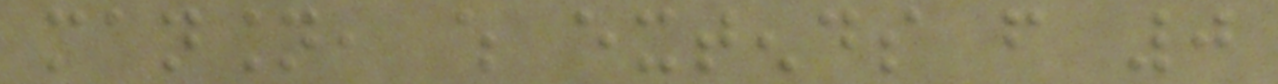mansion, which extends from 0
